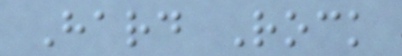Hard Rock
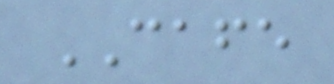CAFE
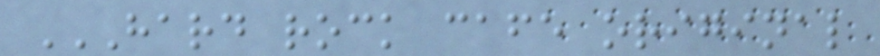HARD ROCK CAFE ORIGINAL
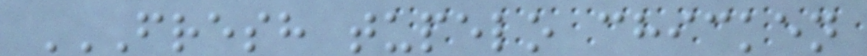FRESH TUPELO CHICKEN
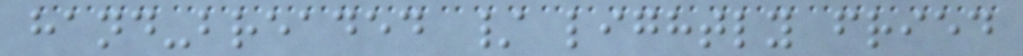hand-breaded / lightly fried
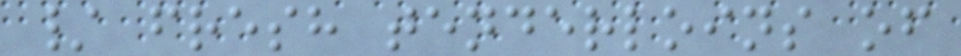/ fresh tenderloins of
